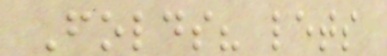Folds? lets
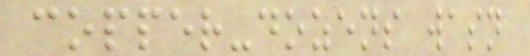copper-dozens wasn
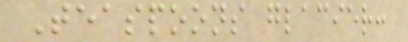Teaspoons glacier:
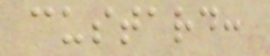custard:
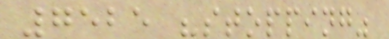7525 "stopping"
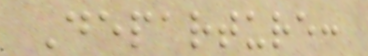Departure:
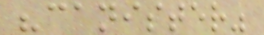"canister"
